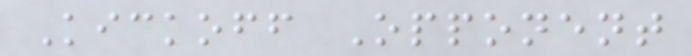Kickoff Opponent
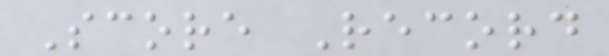Score Record
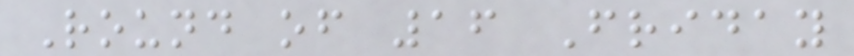Round of 16 Friday
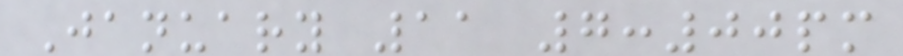January 11 7:00pm
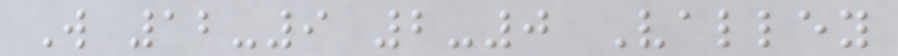W 12-9 2-0 Valley
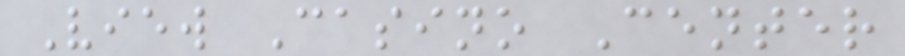View Casino Center
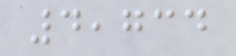4,734
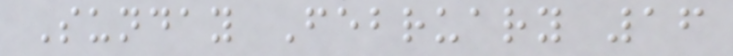Sunday February 16
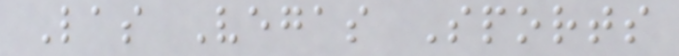Las Vegas Sports
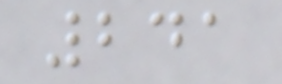241
